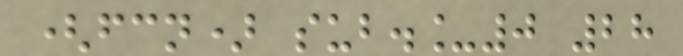(fcn) sub._0 28
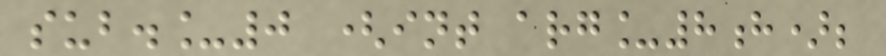sub._0 (int arg_8h);
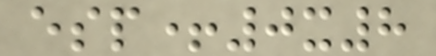esp+0x8
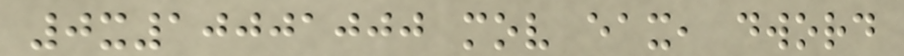0x10001000 mov eax, dword
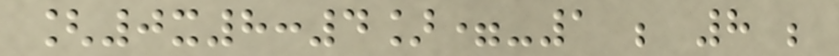[0x8:4]=-1 ; 8 ;
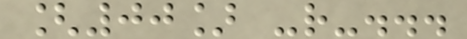[00] -r-...
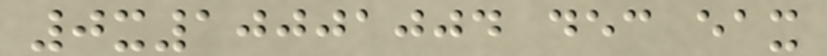0x10001004 dec eax
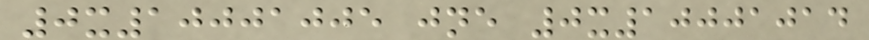0x10001005 jne 0x10001014
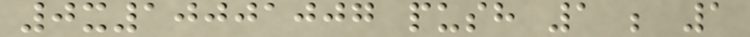0x10001007 push 1 ; 1
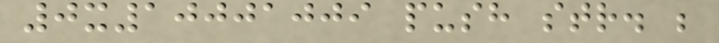0x10001009 push str. ;
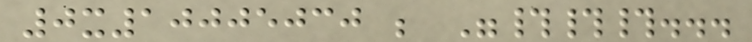0x10005030 ; "###...
